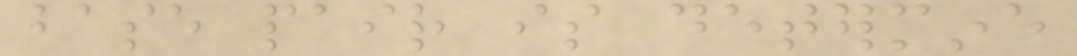base pair is determine
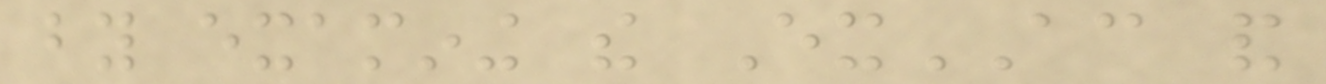by examining the ExAC and
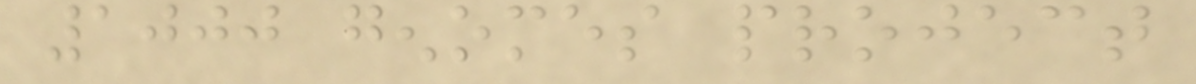1000 genomes project
